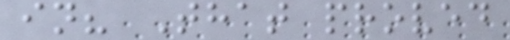in? That proved
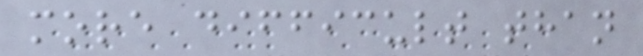more difficult than
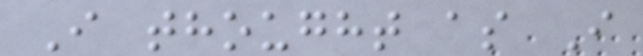I thought as I
